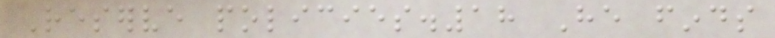Reserve policies.18 He finds
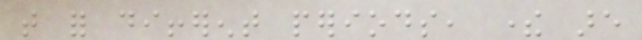that for different periods, there are
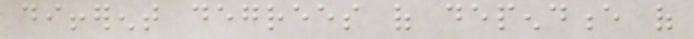different degrees of dependence of
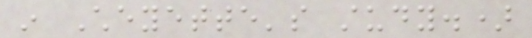in Cheyette's study.)
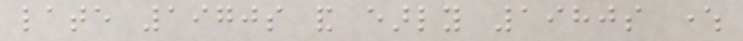late 1970s and early 1980s where
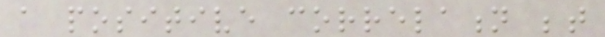a positive correlation between
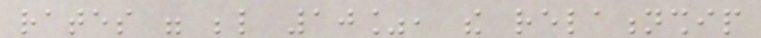rates were below 10%, the relationship
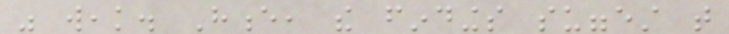was weak. Hence, the findings suggest that
